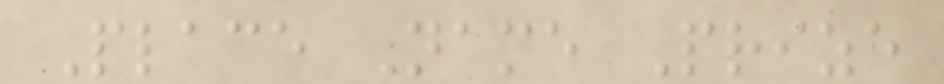Place Name Prize
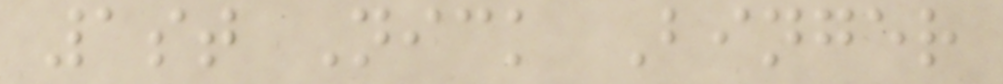1st Nick Binger
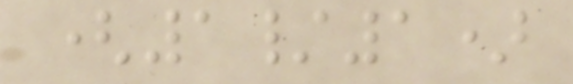(1/1)
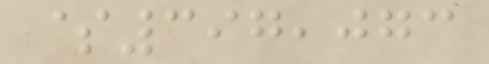$397,073
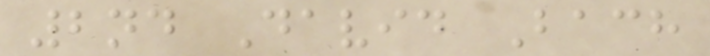2nd David Bach
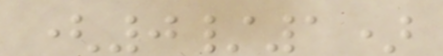(0/1)
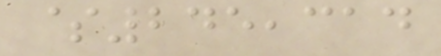$245,314
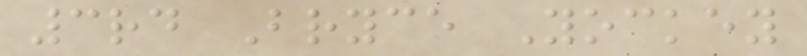3rd Bryce Yockey
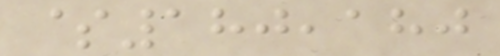$180,180
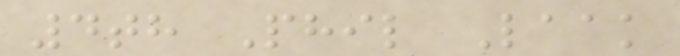4th Phil Laak
